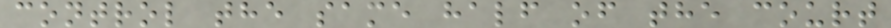control the same half of the court
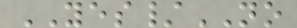YES/NO
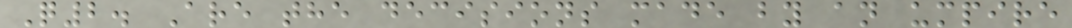Q2. Are the decisions made by an umpire
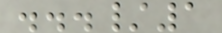.../1
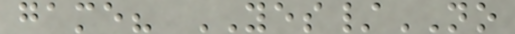game? YES/NO
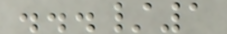.../1
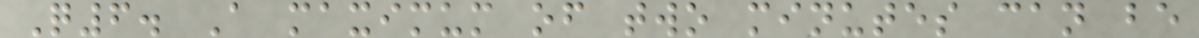Q6. A maximum of two minutes can be
